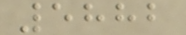5882
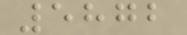5872
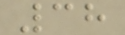38
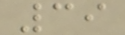39
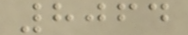8064
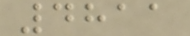4811
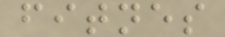fitnes
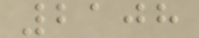2108
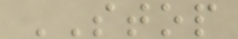STOP
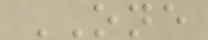ONE
